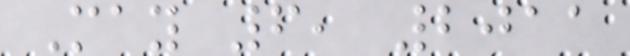May 6, 2011
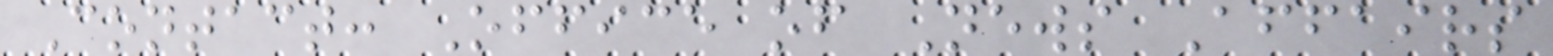Contact: Office of News Affairs
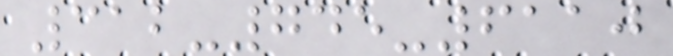312-745-6110
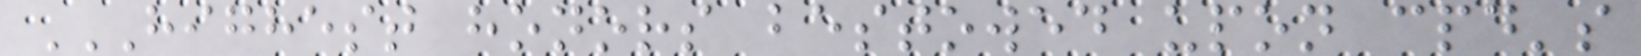HIGHEST HONORS BESTOWED UPON CPD'S
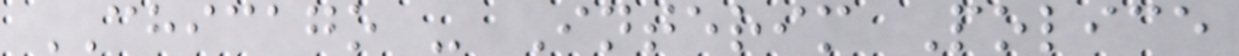CHICAGO - Interim Police
